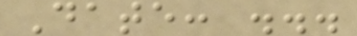Date: ...
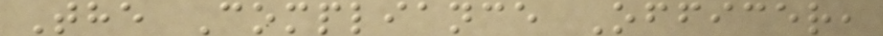The Compliance Officer,
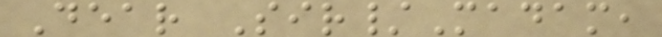Dear Sir/Madam,
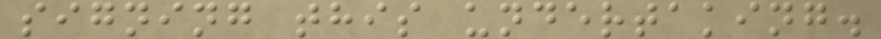signing this undertaking.
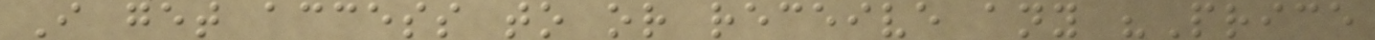I get access to or receive any "Price
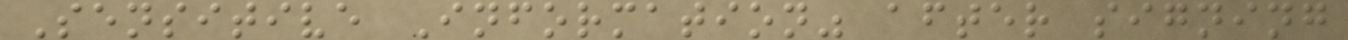Sensitive Information" after signing
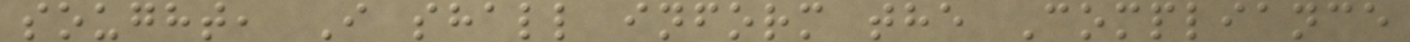sought, I shall inform the Compliance
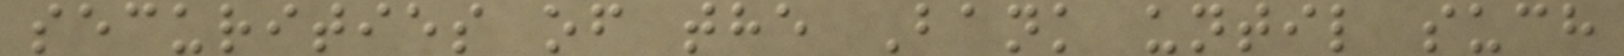securities of the Bank until such
